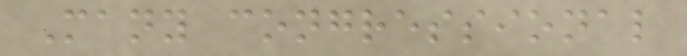Many congressional
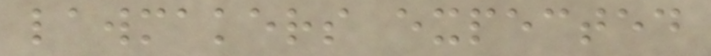lawmakers expected
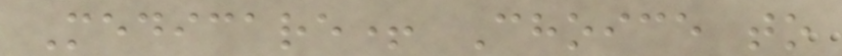Medicare+ Choice to
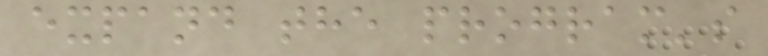expand the program's
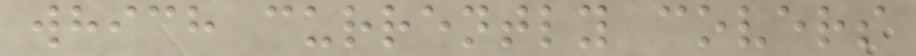which currently covers
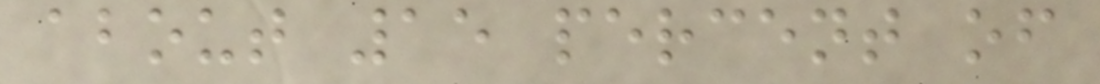about 15 percent of
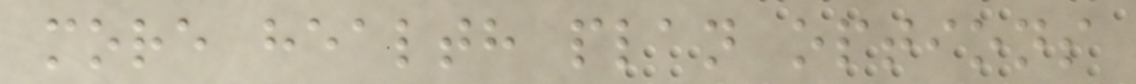more health plan options
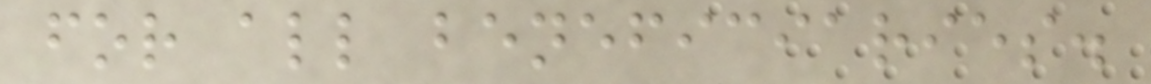for all beneficiaries.
